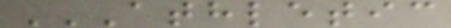ATHLETIC
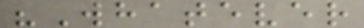"Whatever
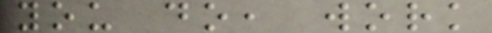you do, work
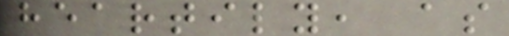heartily, as
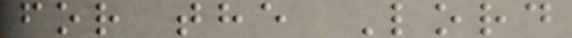for the Lord
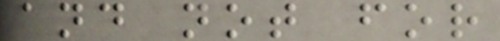and not for
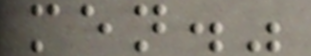men."
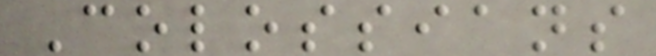Colossians
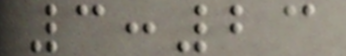3:23
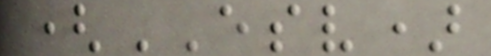(ESV)
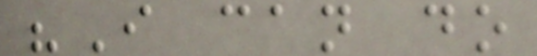"I can do
